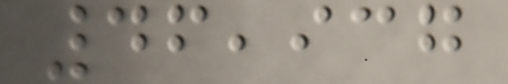46,937
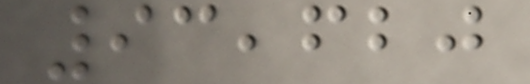93,620
